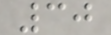30
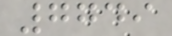7749
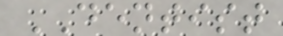DENTIST
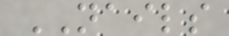NAILS
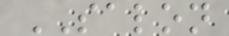SALON
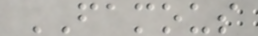FAMOUS
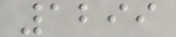1299
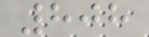808
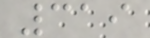319
